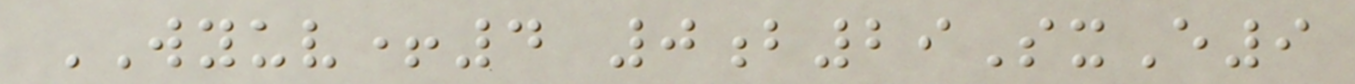WYUV+4 0b29SxE9
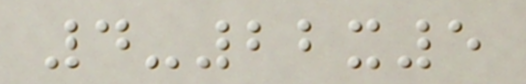4-22x5
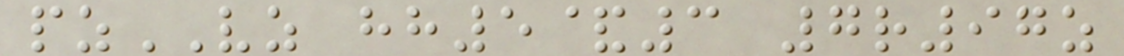pzVZ hh5&3 7r97z
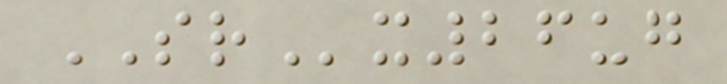SRx26ug
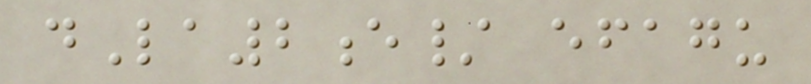dLa2e/ efagu
